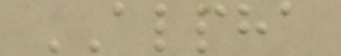ALPHA
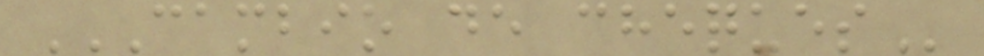CAMBIO DE CHEQUES
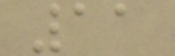11
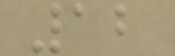12
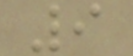9
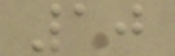10
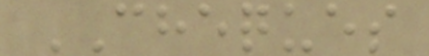CHEQUES
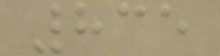835
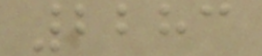2283
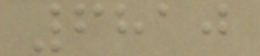6810
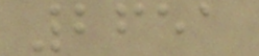2651
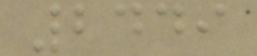2449
